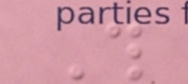This
